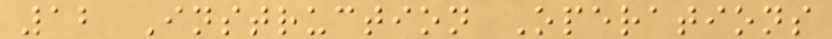12 Instruction Operations
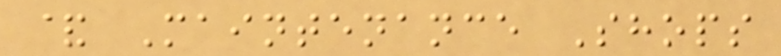& Maintenance Shops
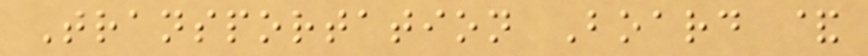Transportation Board &
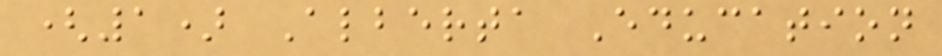(1) Alberta Education
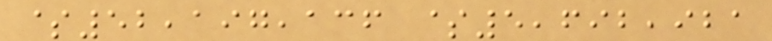$52,197,136 $5,692,921
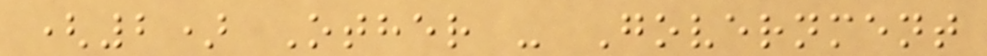(2) Other - Government
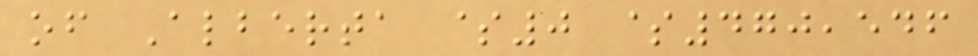of Alberta $0 $470,546
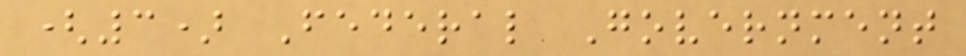(3) Federal Government
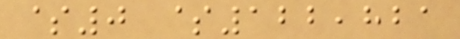$0 $122,821
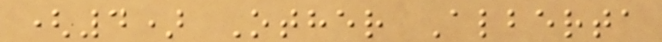(4) Other Alberta
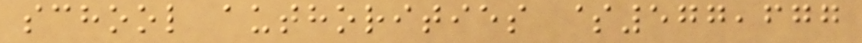school authorities $577,677
